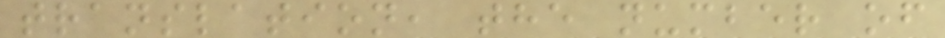translation, the number of
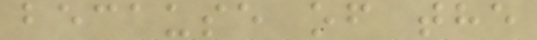because of the
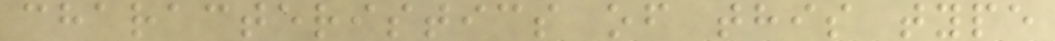characteristics of this type
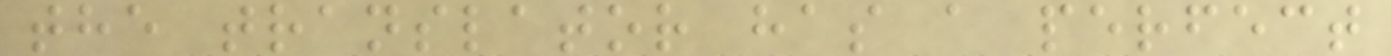the translator has a perfect
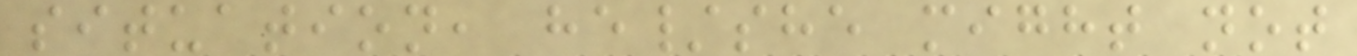situation, he/she might not
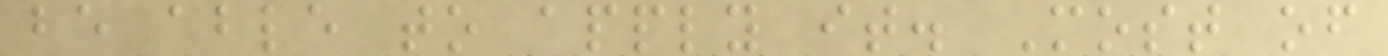be able to apply it. Most of
